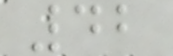42
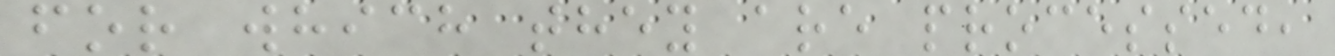for which they are processed,
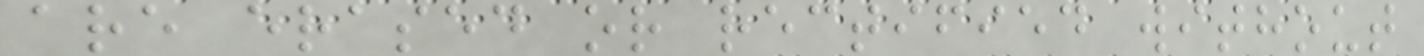are erased or rectified without
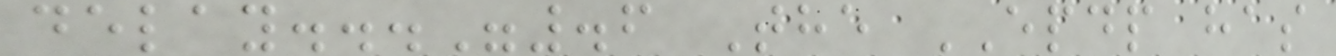delay...".6 The EPDP has
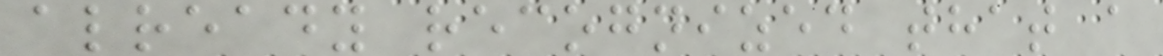already recognized that a
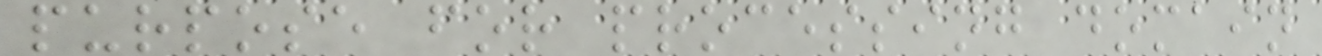purpose for processing domain
